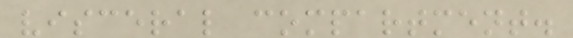visceral compartment.
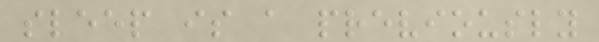sleep is a previously
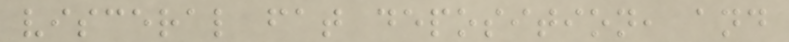visceral fat deposition, and
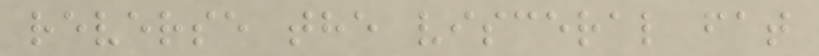reverse the visceral fat
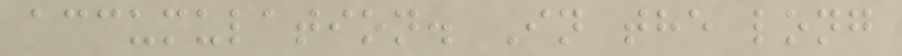accumulation. In the long
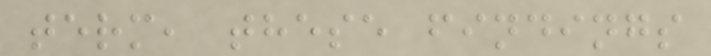term, these findings
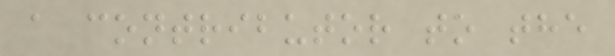a contributor to the
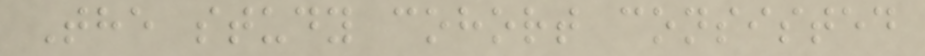The study cohort consisted
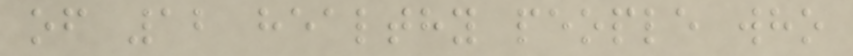of 12 healthy people who
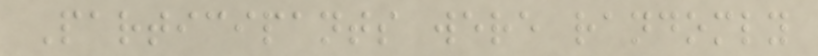Participants were randomly
